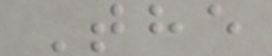The
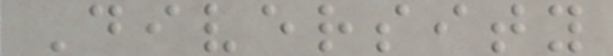Diversity
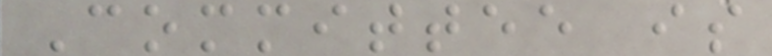Committee is
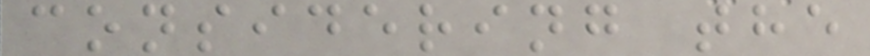considering the
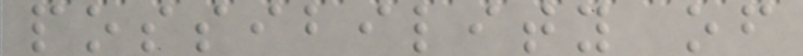possibility of
